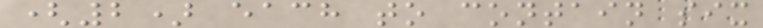(2) each to contain six
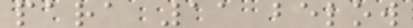para 11 below
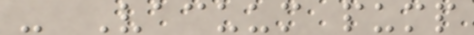- Vacuum pump
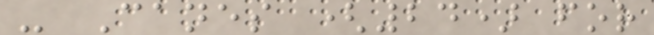- Canes (24) for
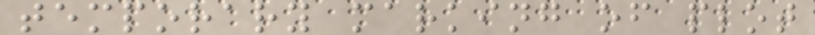temporary marking of plot
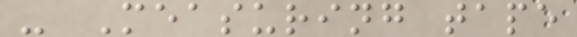- Measuring tape
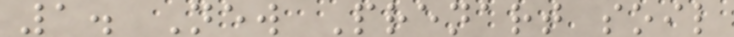1. New Prenart soil
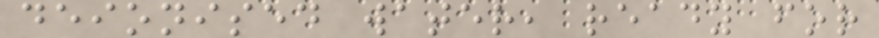deionised water, ready for
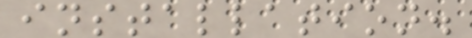installation.
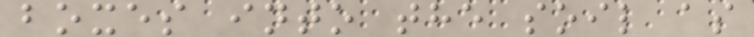boxes into the soil as
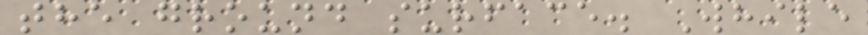the ground surface. While
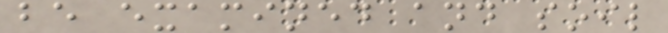be examined and soil
